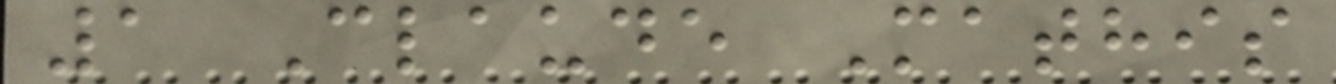1 Claude Mathis
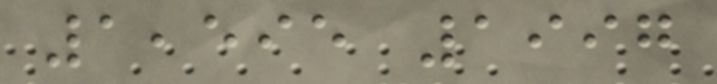1,595 1997
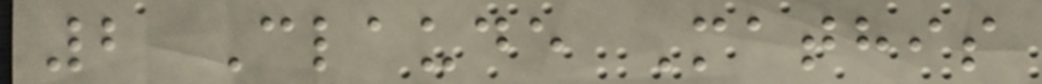2 Claude Mathis
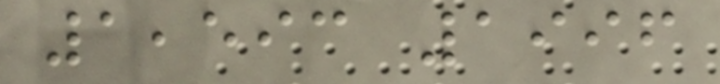1,593 1996
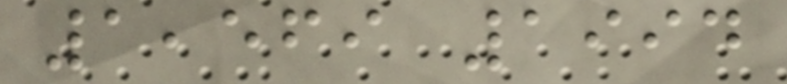1,569 1994
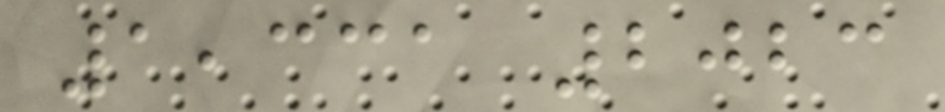1,331 2023
